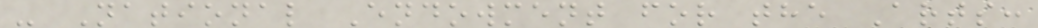- National Endowment for the Arts:
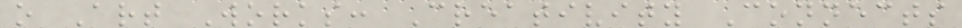o Art Works: Creativity Connects
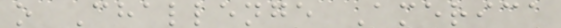o Challenge America
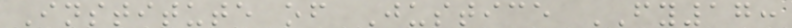Institute of Justice FY17:
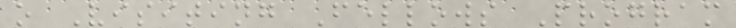o Visiting Fellows Program
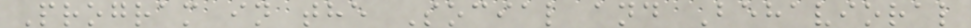Program in the Social and Behavioral
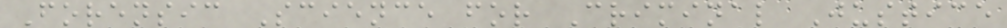Forensic Science for Criminal Justice
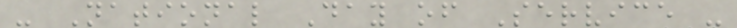- National Day of Service -
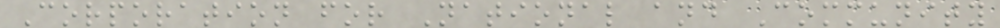Corporation for National and Community
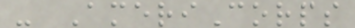- AmeriCorps
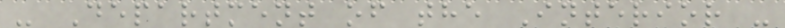- Department of the Interior -
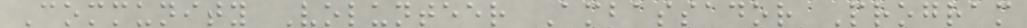Community Volunteer Ambassador Program
